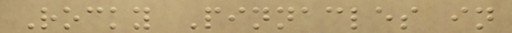Rocky Pinnacles in
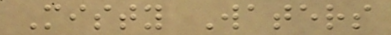Misty Waters
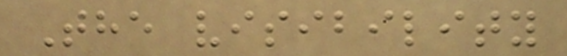The visibility
